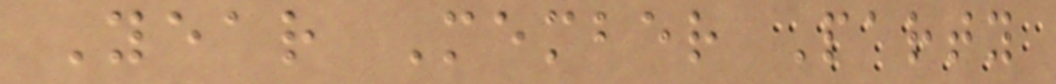Year Member Party
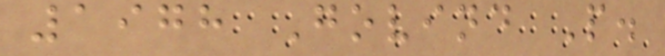1978 Govind P.
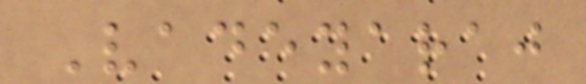Vadeyaraj
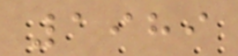1989
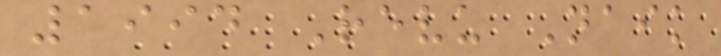1994 Revu Naik
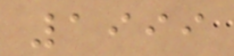1999
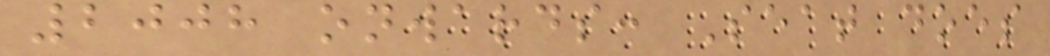2008 onwards: Seat does
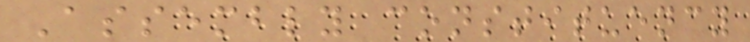Assembly constituency
